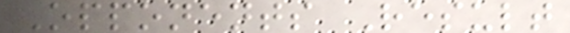Opponents Result
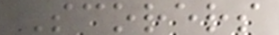Scorers
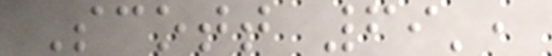Scott 69',
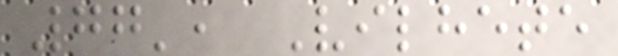77', Vilhete
